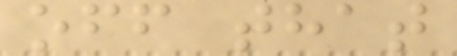off that
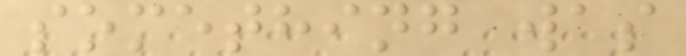something was
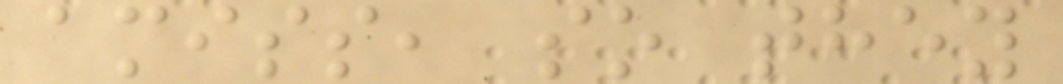amiss, so they
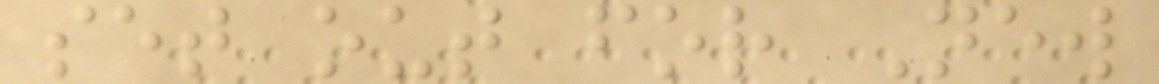set out for New
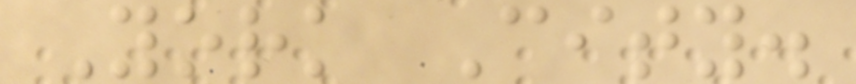York City.
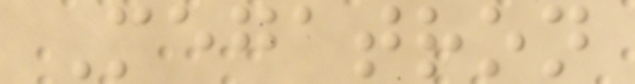Megatron
